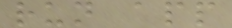run app
